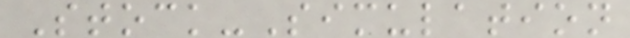Stock-Simulation
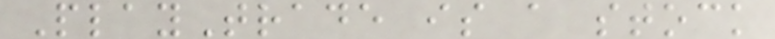PlayTrade is a stock
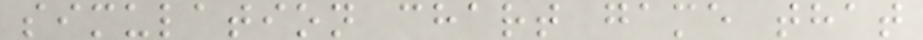simulation chart game that
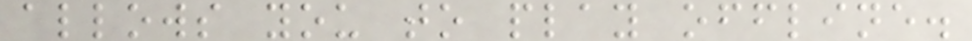allows you to play offline.
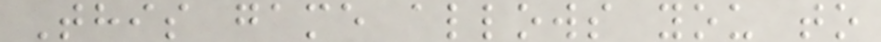This game allows you to
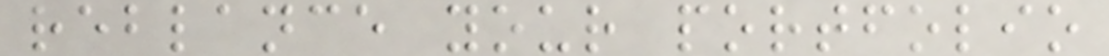reblance your portfolio
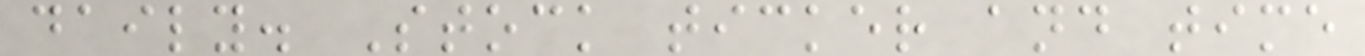daily. Stock ticker and time
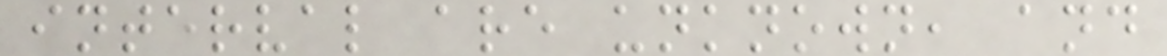interval are unknown, and
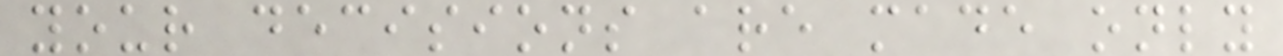your decisions are made only
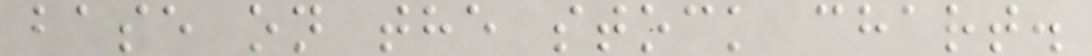base on the stock chart.
